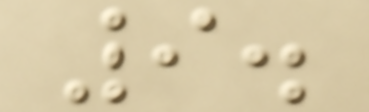9.
